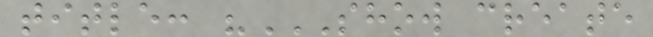title: "SHOW CREATE
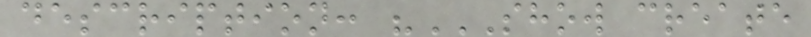description: "SHOW CREATE
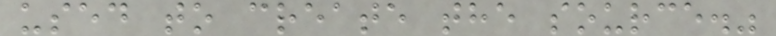used to create the source."
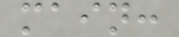main:
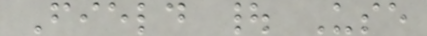Field | Use
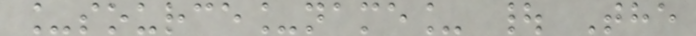_source_name_ | The
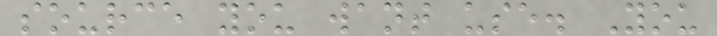source you want use. You
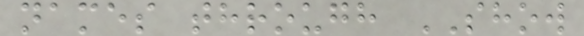names through SHOW
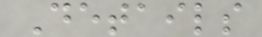Details
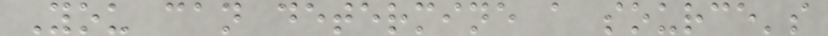You can determine a source's
